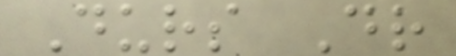Durs Dr
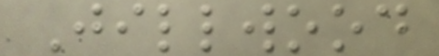Jillwood
